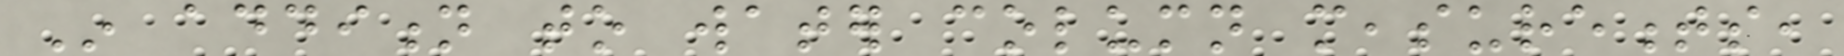In addition to water column measurements,
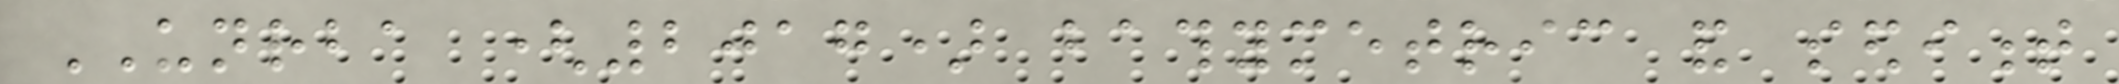UNRBA (2017) bathymetric and sediment
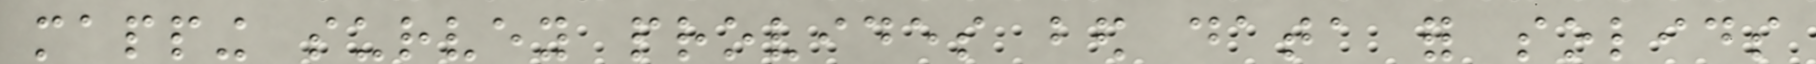mapping survey provides bed data for solids
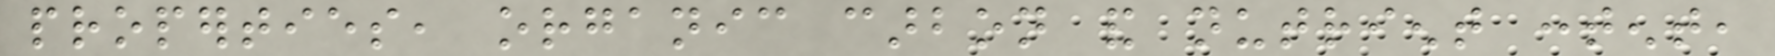properties, organic carbon and nutrient content,
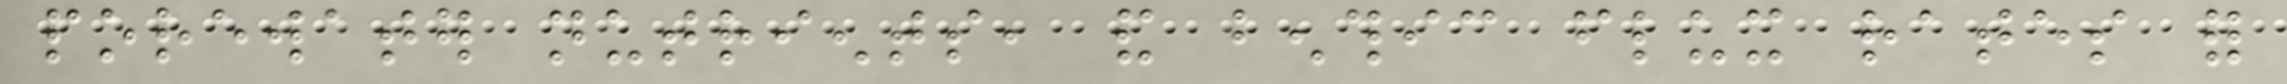porewater nutrients, and benthic flux rates for
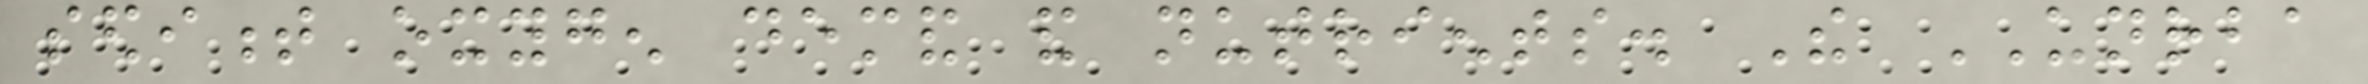sediment oxygen demand and nutrients. The UNRBA
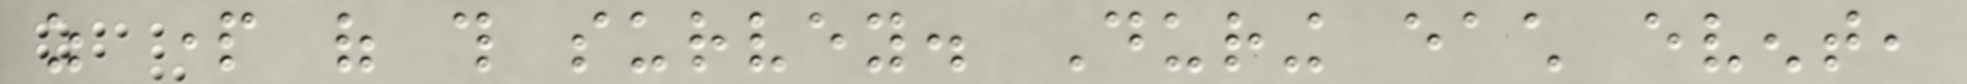as part of this survey. During each event,
